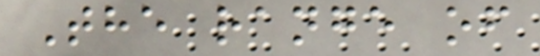The range of
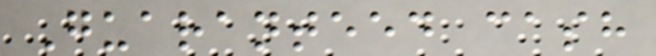Guaranteed cash
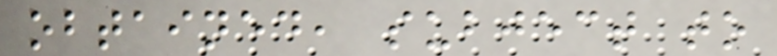obtained, subject to
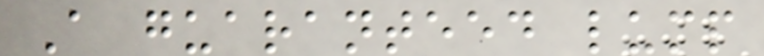A guaranteed lump
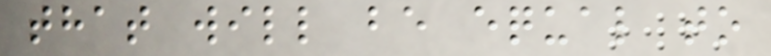that will be equal to
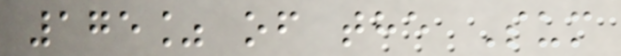175% of the Sum
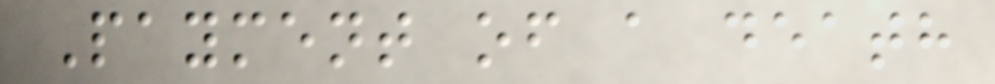Payment of a death
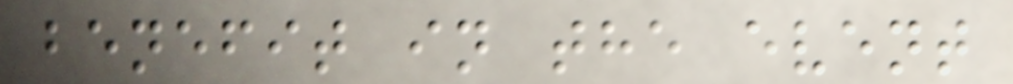benefit in the event
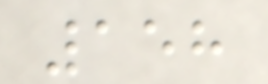158
